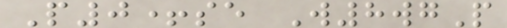P0+se W8wgP
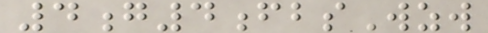4g4fbsWzw
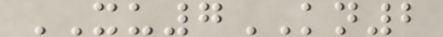XU7KN2
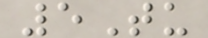5Tu
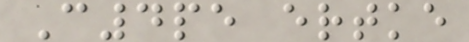C4pe ertke
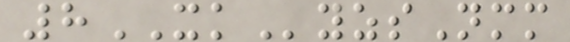8XKyzsNmm
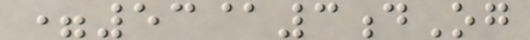=53@3dOg
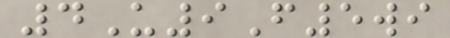4U9F5wi
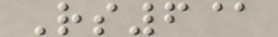Rs6@
